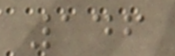146
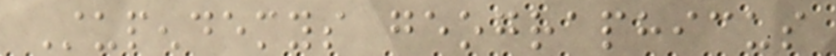Stupendemys geographicus
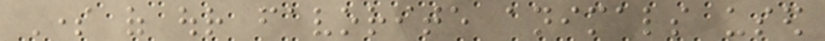Some of our favorite animals used
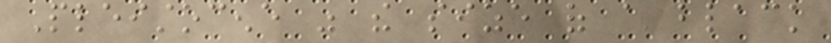Pleistocene was the size of a black
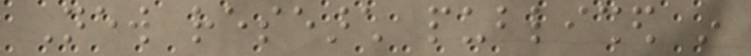New research published in
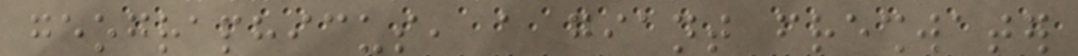geographicus, a giant freshwater
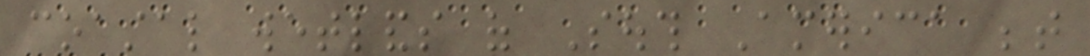coastal wetlands of South America between
